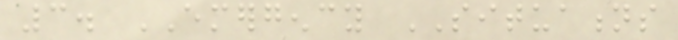3. EMERGENCY SITUATIONS
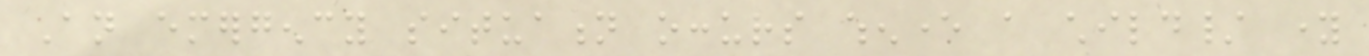An emergency situation occurs whenever a child/ young
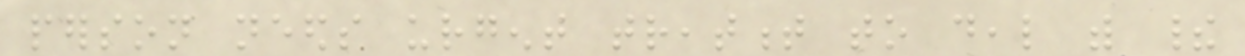person needs urgent treatment to deal with their
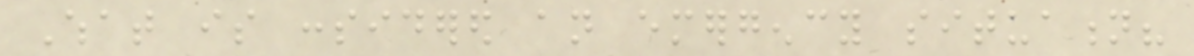What is considered an emergency situation?
